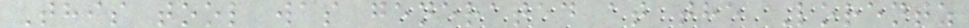This tool was generated at the Lorentz
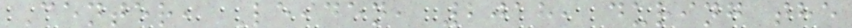Center, Leiden, 2018, during the
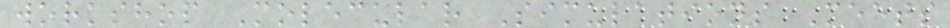workshop Molecular Simulations Meets
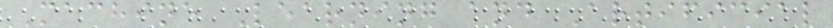Machine Learning and Artificial
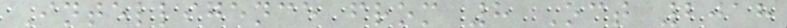Intelligence from 8 Oct 2018
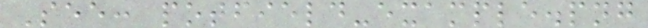See: potfield-example.png
